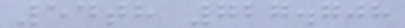54th 727.708
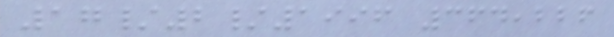17/2/1996 364,226
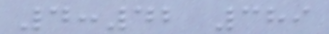4:42 389
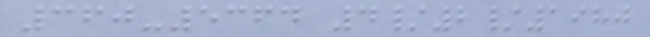360-5364 4/2/1980
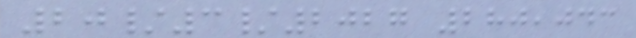20/3/2027 280,043
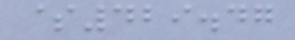$429.47
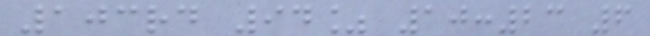103rd 94% 10:23 6
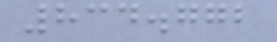834.772
